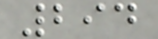294
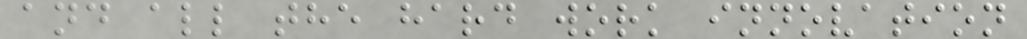and all the hard work innovation
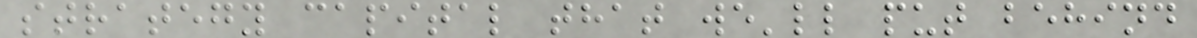strategy capital that we'll put behind
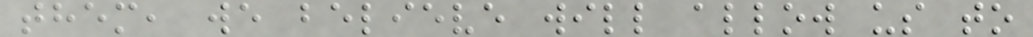them, we believe will allow us to
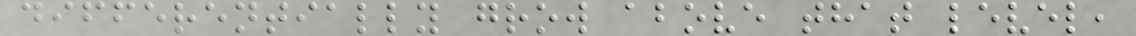differentially grow above that level,
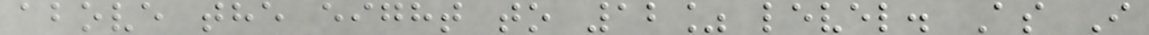above the eight to 12% level. As I
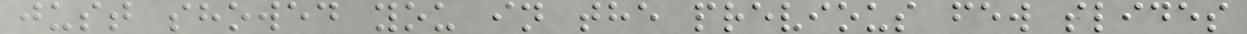just showed you in the previous few slides
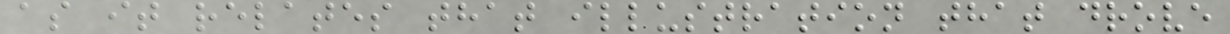as it relates that illustration that drove
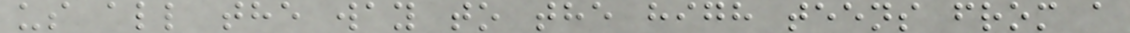us all the way to the high teens from a
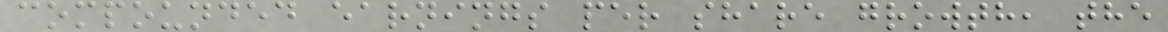compounded earnings per share growth, the
